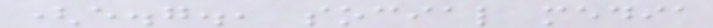(e.g., social media
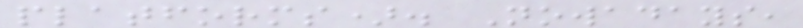platforms). Nowadays,
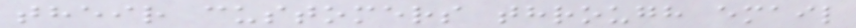their customers through email
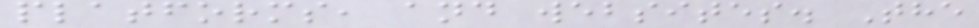platforms, and websites. The
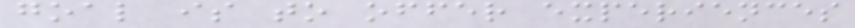goal is to offer experiences
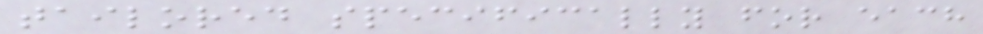tailored specifically for each
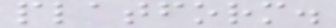platform.
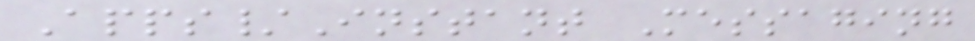Apps/Instant Messaging
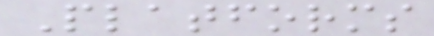Platforms
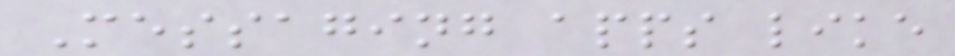Messaging apps like
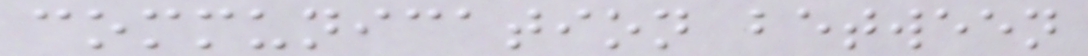communication between
